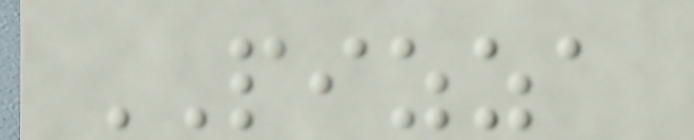PIZZA
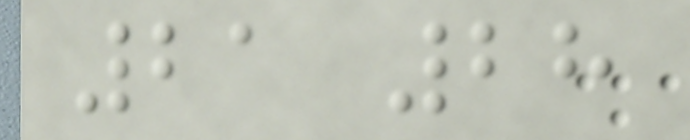21 28
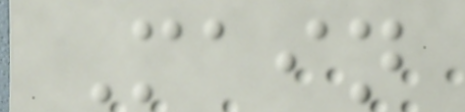Main
